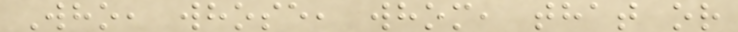Who, whose, whom, that or
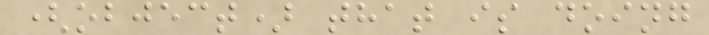(object) that is doing
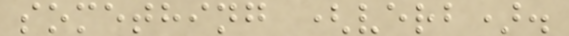something (verb).
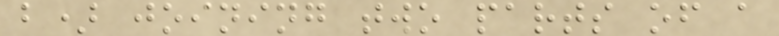b) joining two parts of a
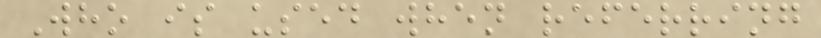Who is used when referring
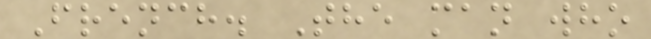French. The man who
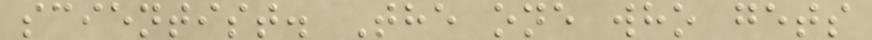scientist. The one who gets
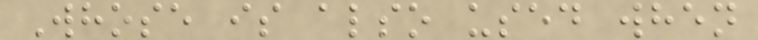Whose is also used when
